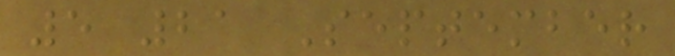5 21 September
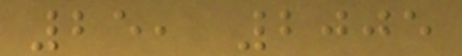25, 2005
